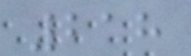218
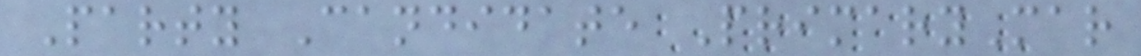Party Candidate PrimaryMar
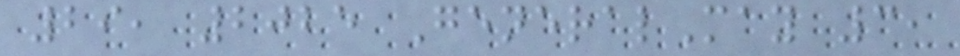29, 2025 GeneralMay 3,
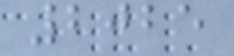2025
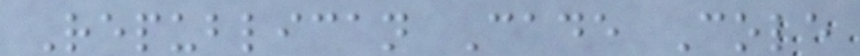Republican Cade Cole
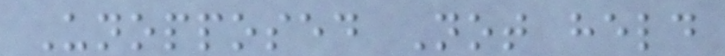Unopposed Not held
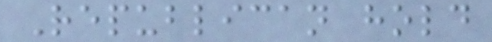Republican hold
